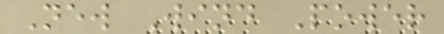New Wind Power
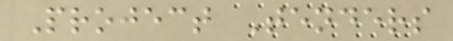Project Tenders
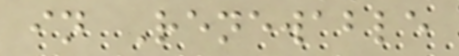in Renewable
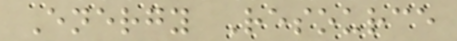Energy Resource
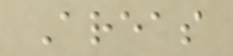Areas
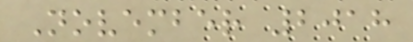November 2018
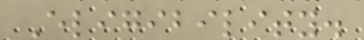Eligibility.
